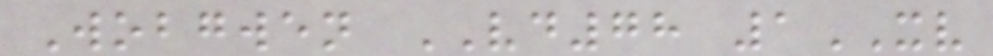Wobgwen VD78 1XV
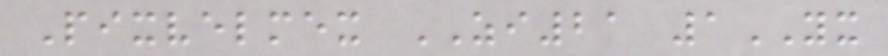Pixvelmex ZI21 1YX
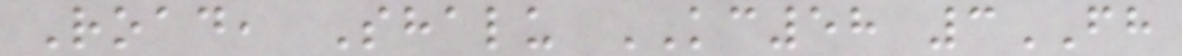Road, Shalu KC58 3FH
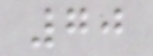70
